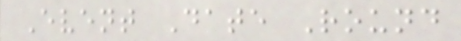Event Date Round
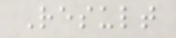Result
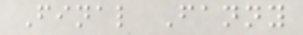Final Fanny
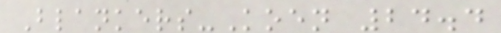Blankers-Koen 24.4
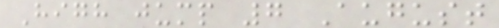High jump 7 August
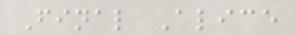Final Alice
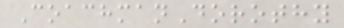CoachmanDorothy
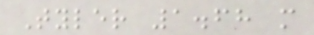Tyler 1.68 m
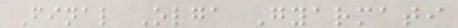Final Olga Gyarmati
